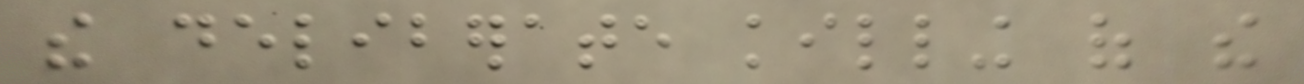the deliberate killing of the
